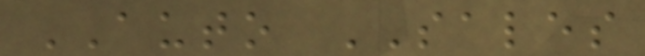AUTO SALES
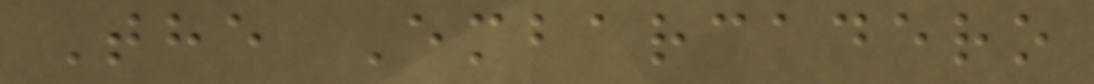The Embarcadero
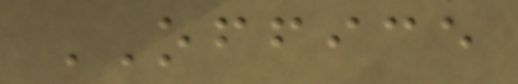OFFICE
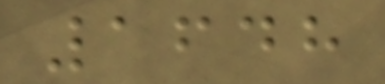1648
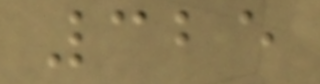325
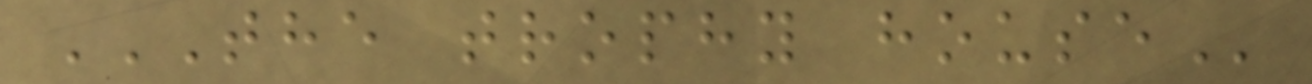THE TROPHY HOUSE
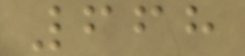668
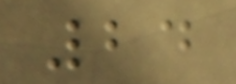24
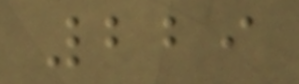229
